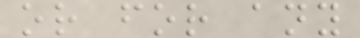or for any
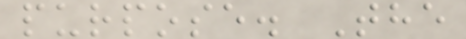purpose. The
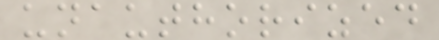unauthorized
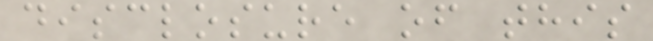disclosure of this
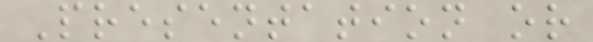Presentation or
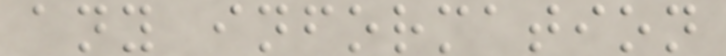any information
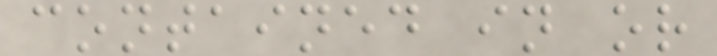contained in or
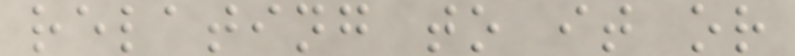relating to it or
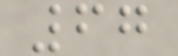67
